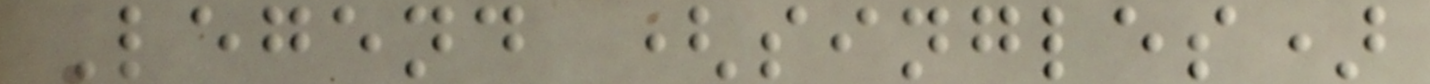Legend (singles)
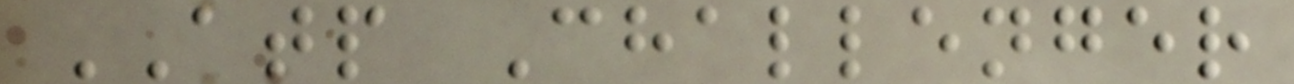ATP Challenger
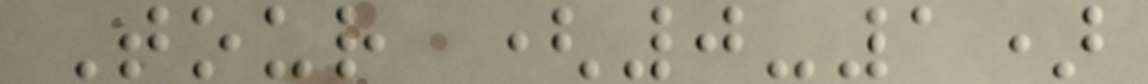Tour (0-1)
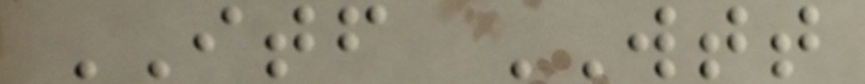ITF WTT
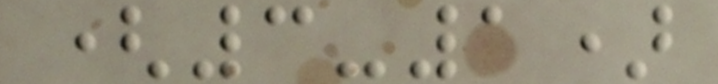(3-1)
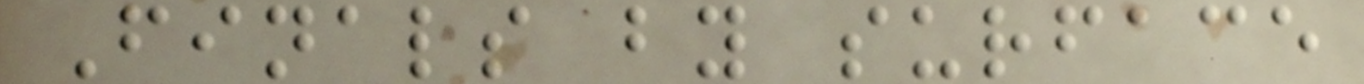Finals by surface
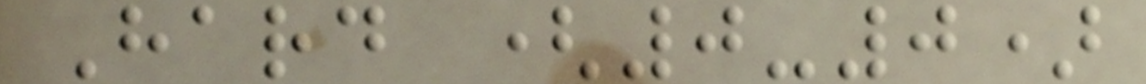Hard (0-0)
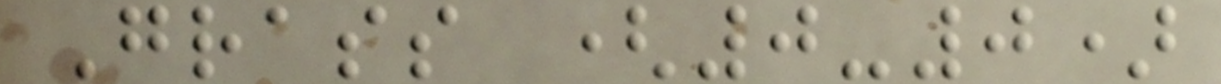Grass (0-0)
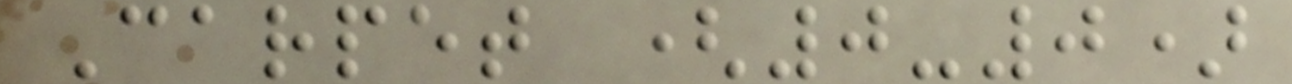Carpet (0-0)
